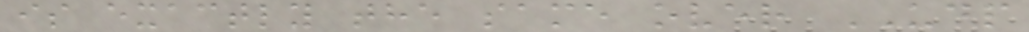is exactly the same over UDP
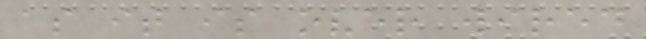as it is over wired
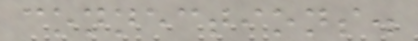connections.
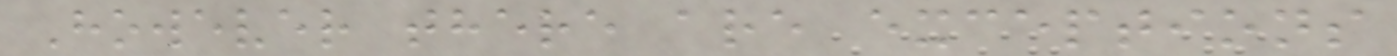However there are exceptions
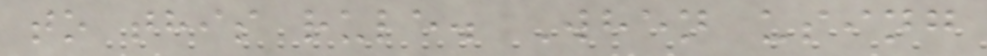to this rule. When using
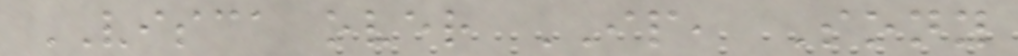VISCA over IP, Sony
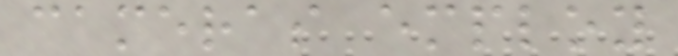cameras employ
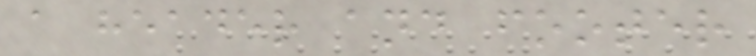a header and footer
